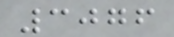3076
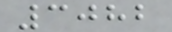3082
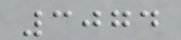3074
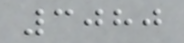3080
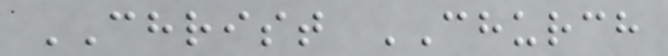CHRIST CHURCH
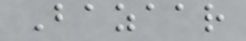Bazaar
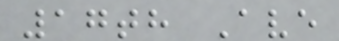17th Ave
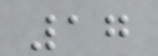17
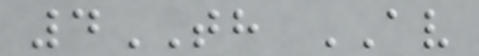4TH AV
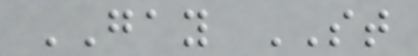GAY ST
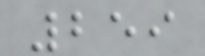259
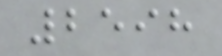2598
